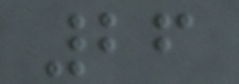26
